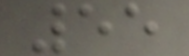55
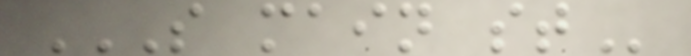S MAIN ST
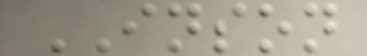INSON
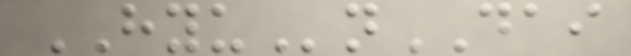HYUnDAI
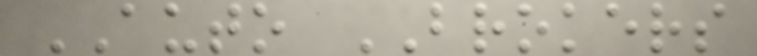AUTO BROKERS
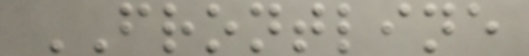FRONTLINE
